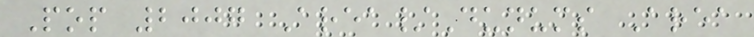Pop 2007 Area/Dunums Area
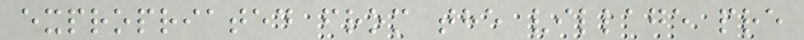expropriated from the village pre
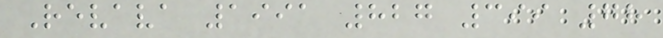Revava 1991 827 399 78
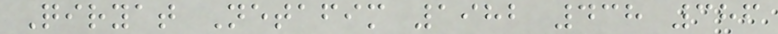Qiryat Netafim 1982 438 386
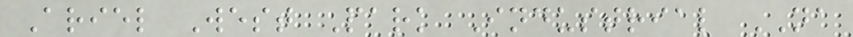Ariel West Park Industrial NA
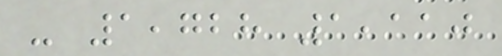- 1,728 1,110
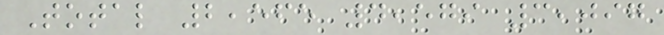Total 2,565 4,579 3,097
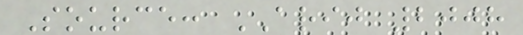Source: ARIJ 2008
